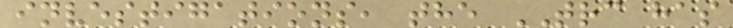investigations, the TRC has
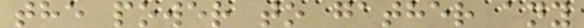the power to gather any
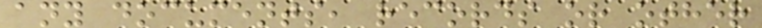any documents, records or other
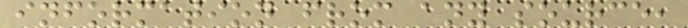information from any source,
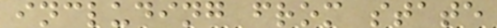including from state
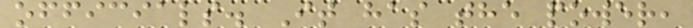officials. It has the power,
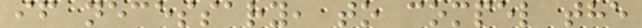if necessary, to compel the
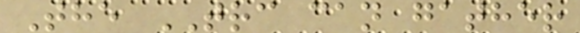The TRC can gather
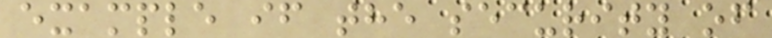example if the security of
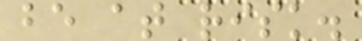be at risk.
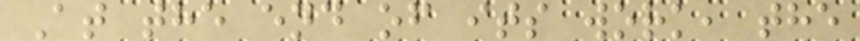At the end of its work, the
